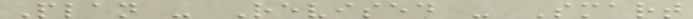Plan - Revised - Smart
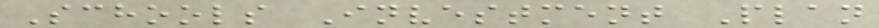Schools Investment Plan
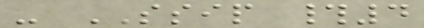- SSIP #4
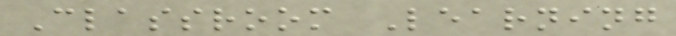Classroom Learning
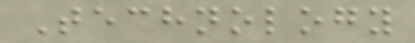Technology
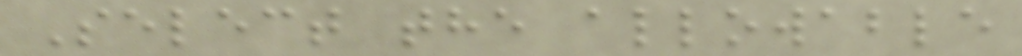Select the allowable
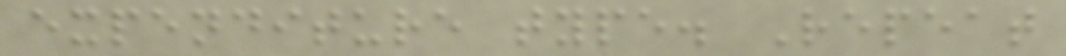expenditure type. Repeat
